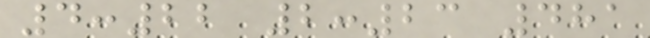4:22 2:23 481
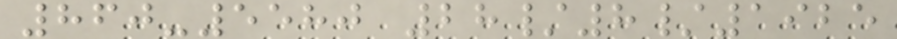860-5580 28/8/1925
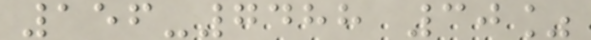156-7488 30%
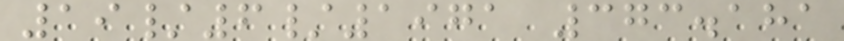19/6/1971 373.181
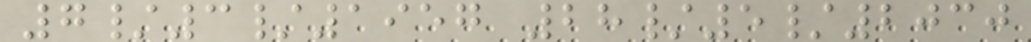7/3/1957 28/5/2030
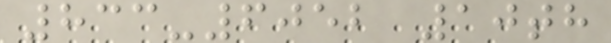833-6052 10th
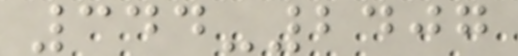344-2407
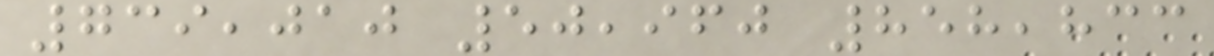739,010 50,960 858,833
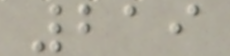219
